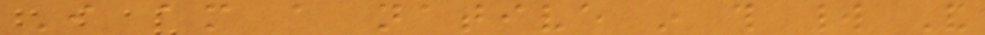I am a native in this world And
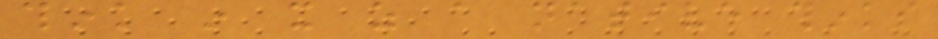think in it as a native thinks
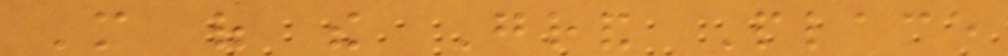More of the Grand Place
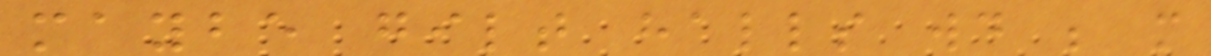maybe gilt halls would be more
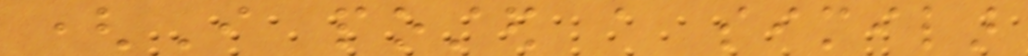(I posted a similar
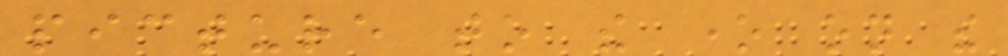picture to the one on the
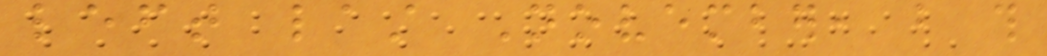left last November, but this
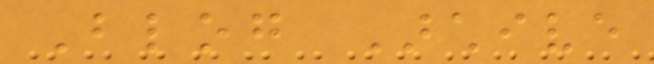Blog Archive
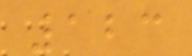123
